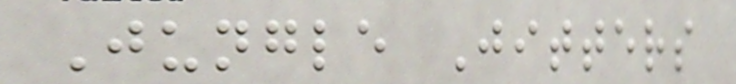Jungle Jitters
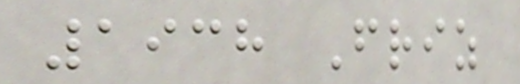1938 Friz
